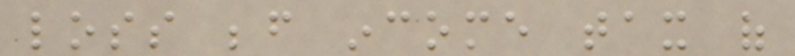loss before income tax of
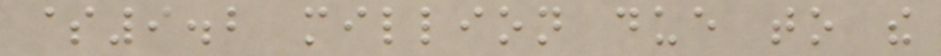$9.2 million due to the
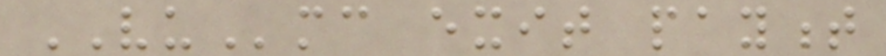VUmc exit payment
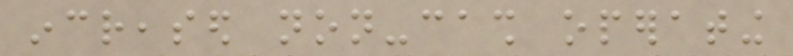increased non-cash operating
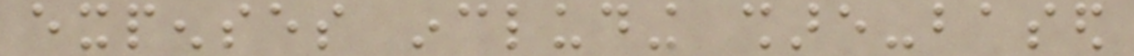expenses including share-based
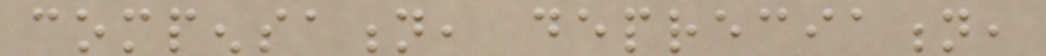compensation, depreciation,
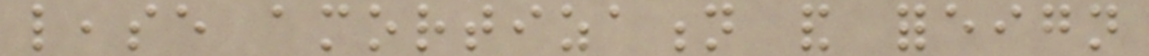lease amortization and foreign
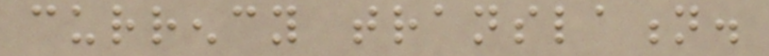currency translation.
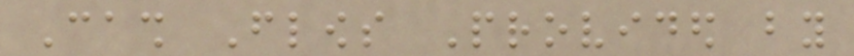Cash Flows Provided by
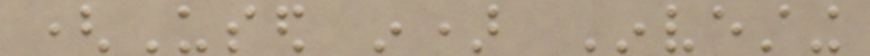(Used in) Investing
